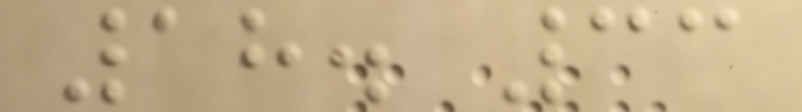18. 33
